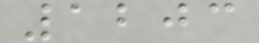1203
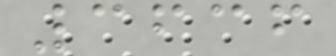3636
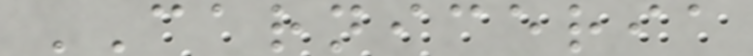CARNICERIA
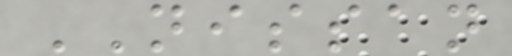NISSAN
